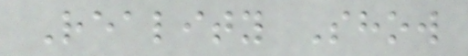Reality Show
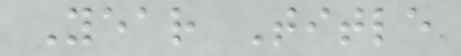Year Title
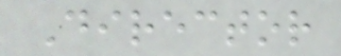Director
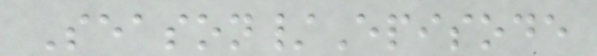Season/Episode
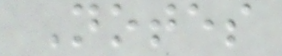Notes
